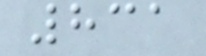831
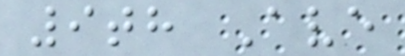9th Ave
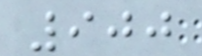900
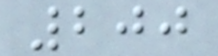200
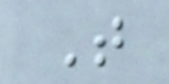T
